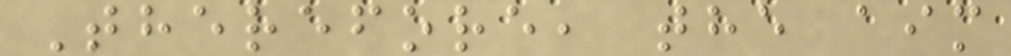Therefore, the aim
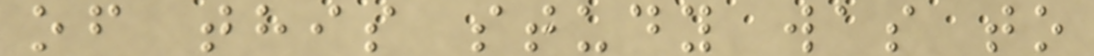of this study was to
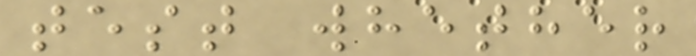test whether
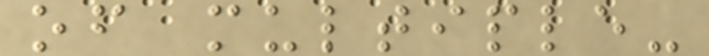of multiple-
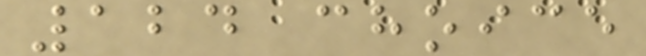124 choice
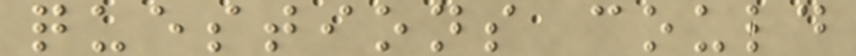questions could
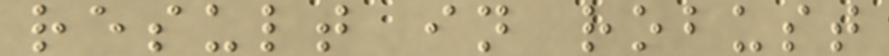result in robust
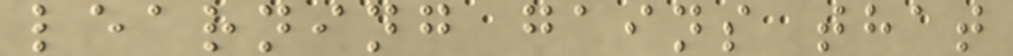learning gains that
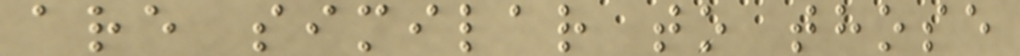are similar to those
